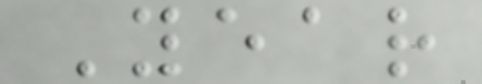Year
